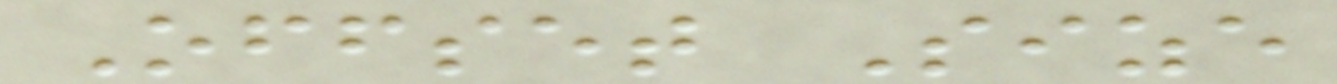Offset Size
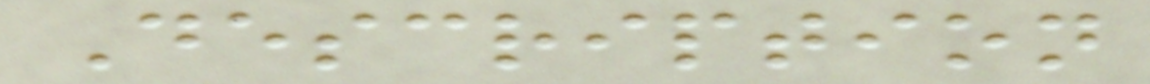Description
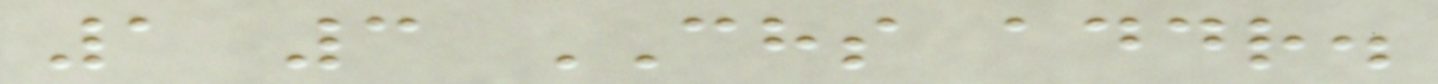1 3 CHS addr.
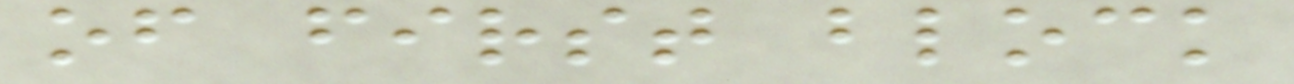of first block
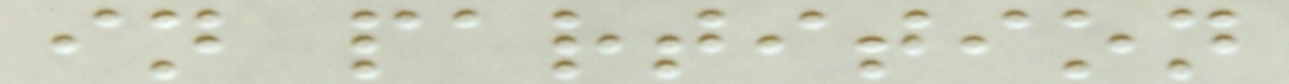in partition
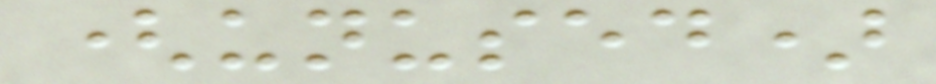(unused)
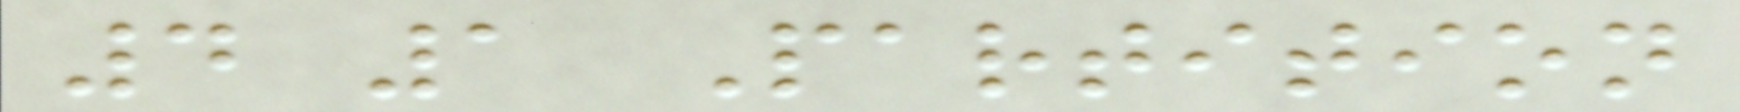4 1 Partition
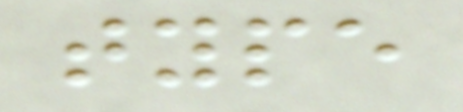type
